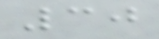30
